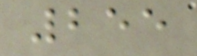255
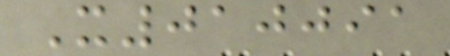X010091
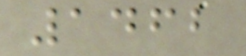1462
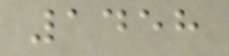1458
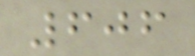606
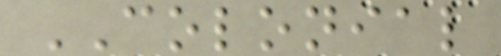COLONIAL
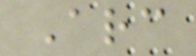Arc
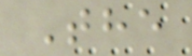The
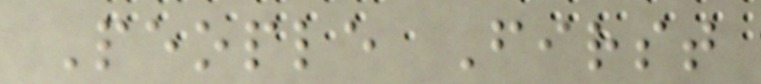People First
